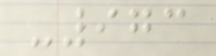-973
